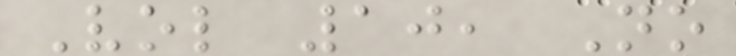Vol 10, No
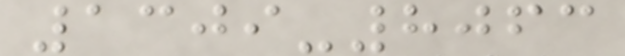1309-8063
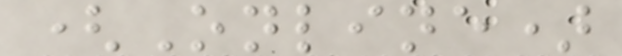(Online)
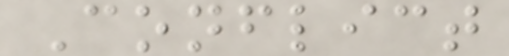Conflict
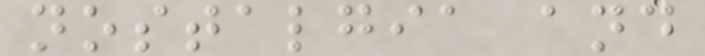nostalgia and
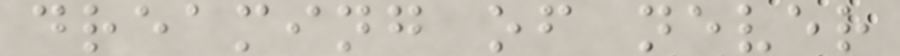dreaming of never
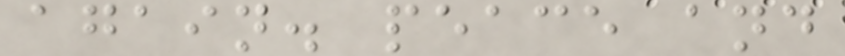again. peace and
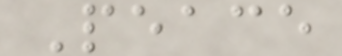Peace
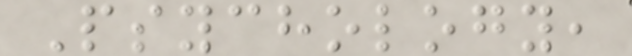Psychology,
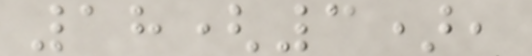18(3),
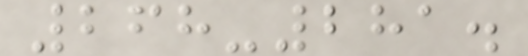268-281.
